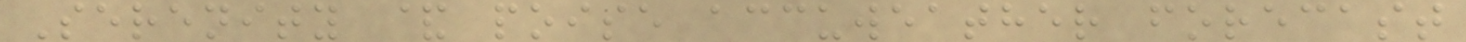Serenity & poise accuweather forecast
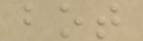bot
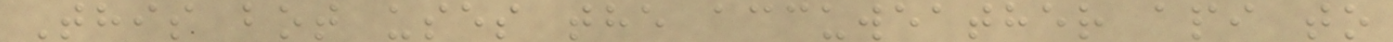This bot uses the accuweather api to
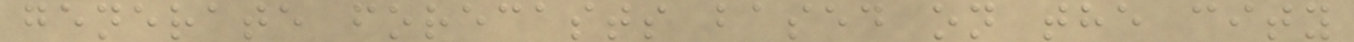generate forecasts based on the city
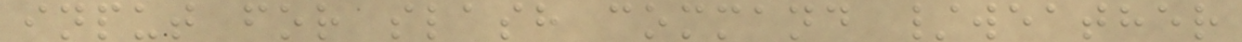input for slash command /weather
